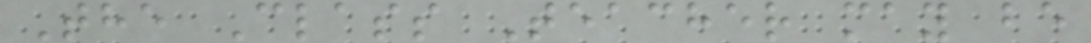The Class Teacher may be
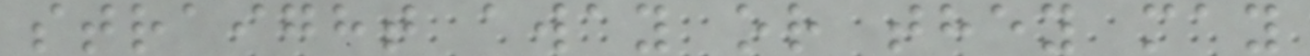straight away or they may
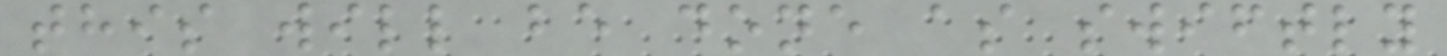this will be done as swiftly
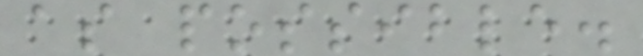as possible.
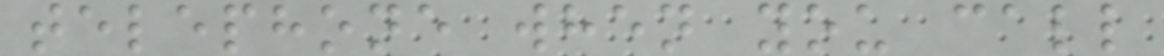telephone when you call
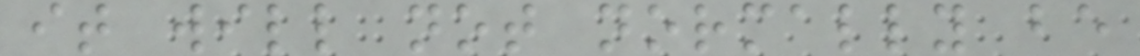it will not normally be
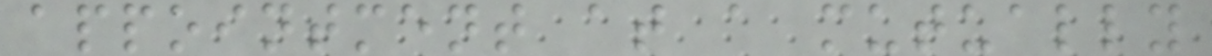appointment at a mutually
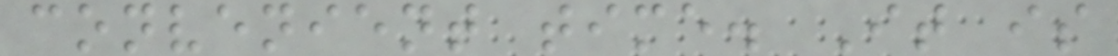convenient time. It is
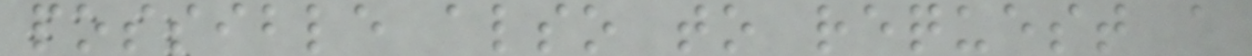possible also to request a
